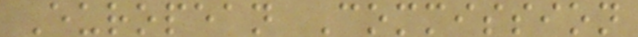European Commission
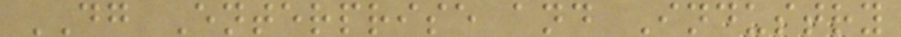DG Enterprise and Industry
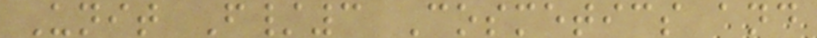Unit F/3 Cosmetics and
